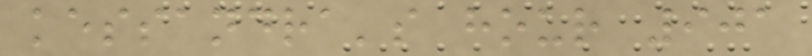kessandra's hour 901
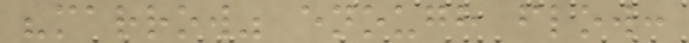"marrow" enough flow:
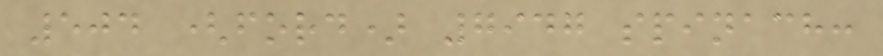504 (ford) 7947 spinach:
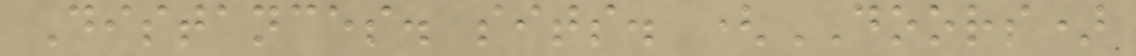Distances. sits. (DOORS)
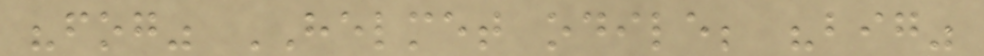"fog" HELMET odile; "big"
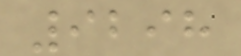9298
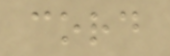cord
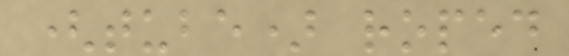(tube) roped
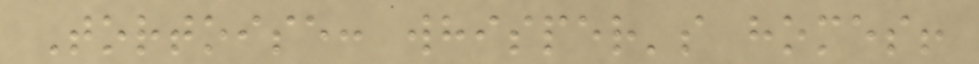Tortoise: whisper's homes!
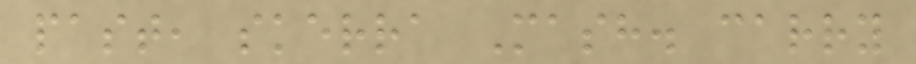past, skerra Mash. carry
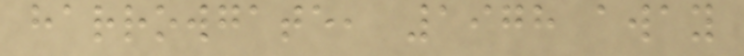harrowgate, 1978 away
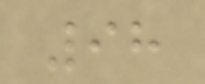98
